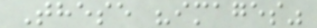These "images"
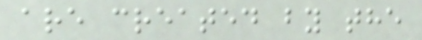are created by the
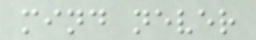mind never
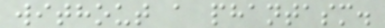without a phantasm.
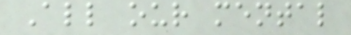All our mental
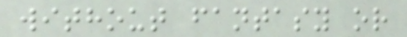without fantasy or
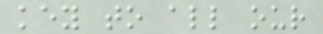key to all our
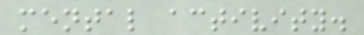mental activity.
